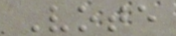Vote
